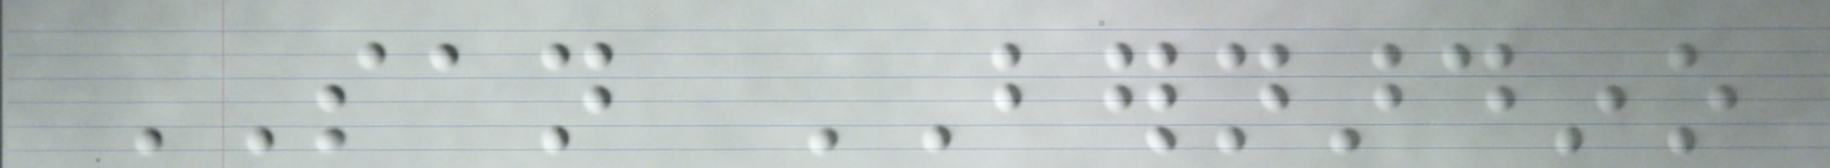SAN BERNARDINO
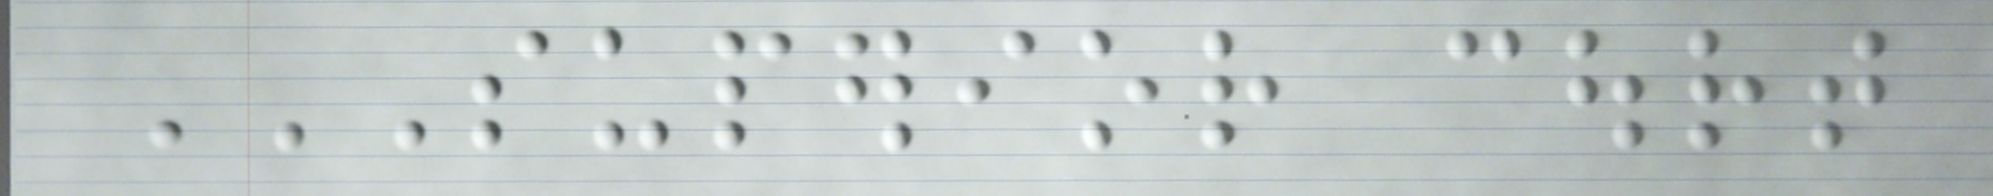SUPERIOR COURT
